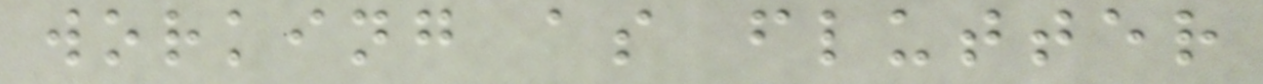working as flutter
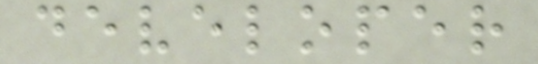developer
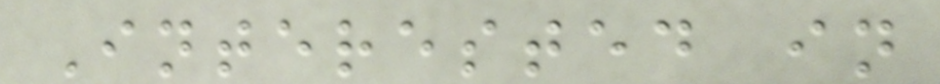Interested in
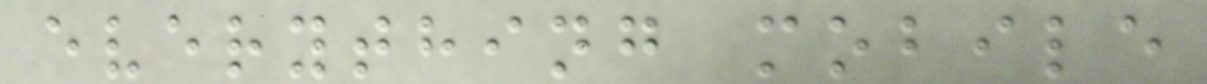everything mobile
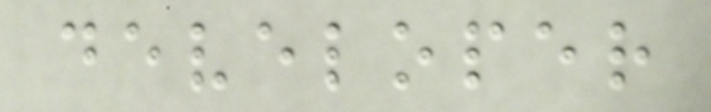developer
